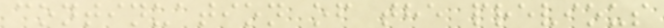continuation of the previous
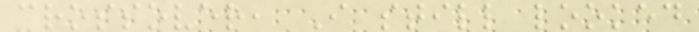crossover, I still looked
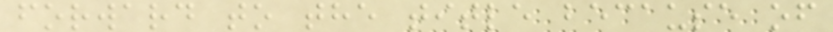forward to the title because of
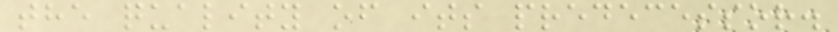the quality of its predecessor.
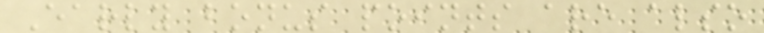Early bonus points are also
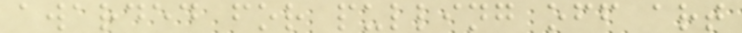awarded for pulling off art
